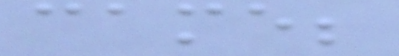came;
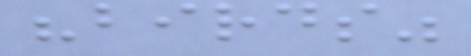"birds"
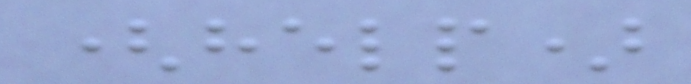(help)
